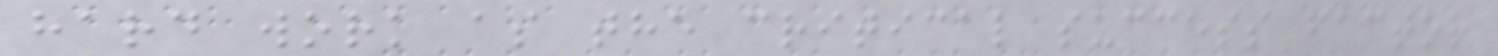hard work as the critical success factor
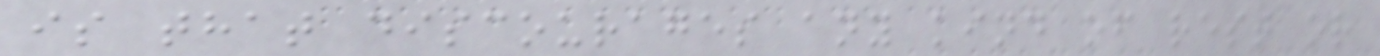is that discourages any kind of rest or
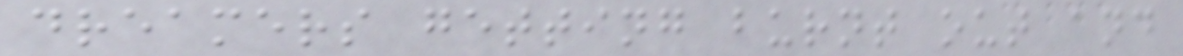dreamers getting burnt out and
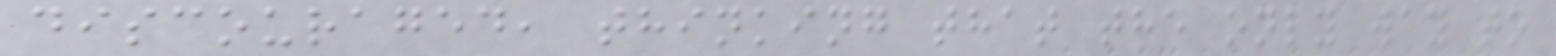discouraged, thinking that the only way to
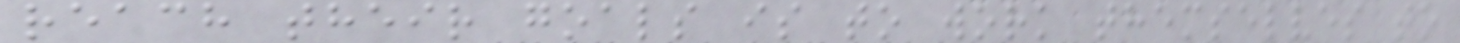reach their goals is to work themselves to
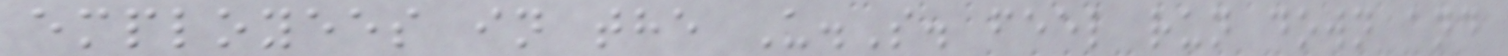employees in the U.S. feel run down and
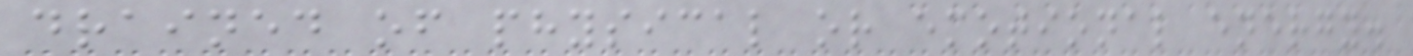drained of physical or emotional energy.
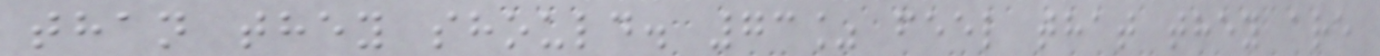than they should. 73% feel that they are
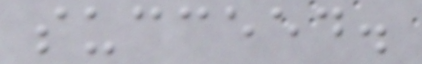succeed.
